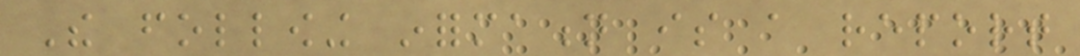The following information is a report
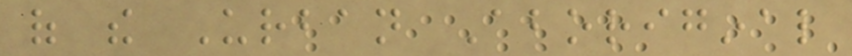of the Urban Aboriginal
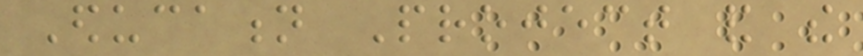Education Project and the
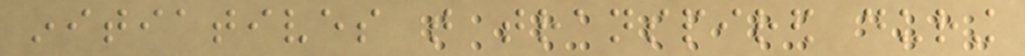initiatives that transpired during
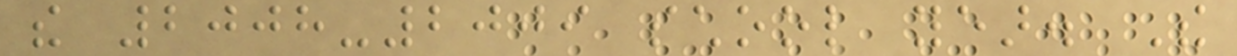the 2008-2009 school year. The
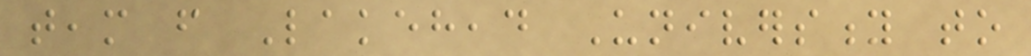team from Lakehead University to
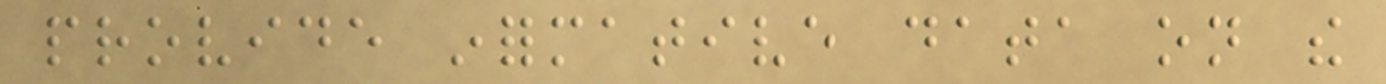provide informative data on the
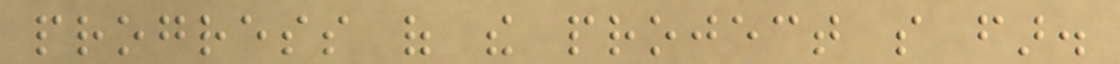progress of the project so far.
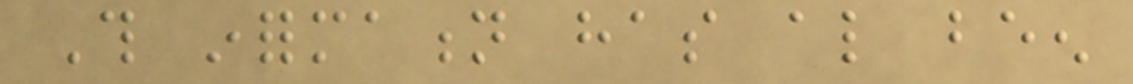This information has also been
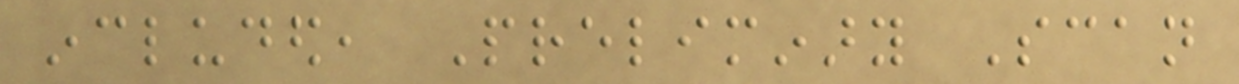included, Preliminary Scan
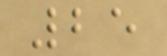25
